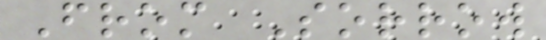From Sorrow
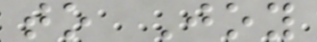to Joy
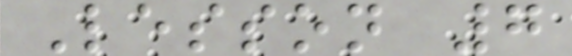Lesson 7
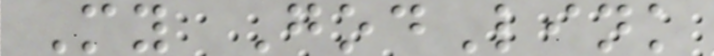My GodLink
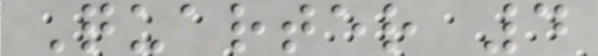Quarter 4
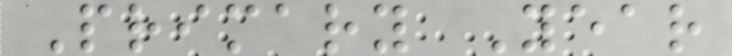Primary Year
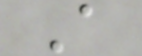A
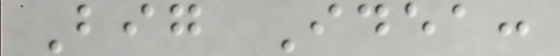Big Idea:
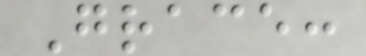Grace:
